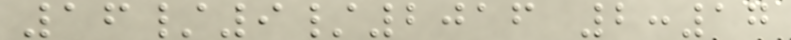16/9/2016 2:17
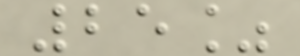25%
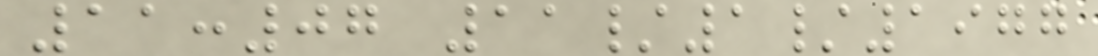11:07 11/1/1977
